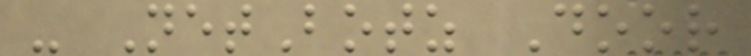- NetBotz Door
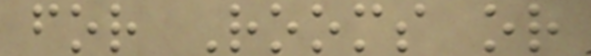for Rooms or
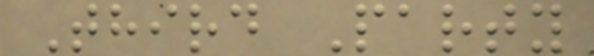Third Party
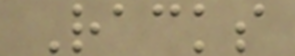Racks
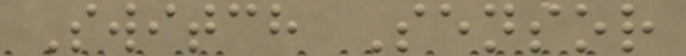Switch Sensor
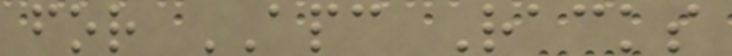for APC Racks
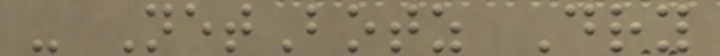- NetBotz Dry
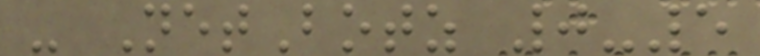- NetBotz 0-5
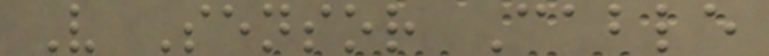V Sensor Cable
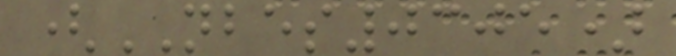(NBES0305)
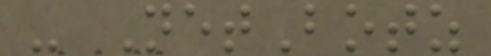- NetBotz
